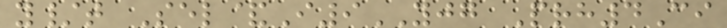y/t Sel&I9YJG Prh4Ci
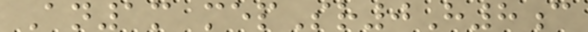An1m mepSr0H8c
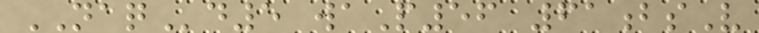NAQd5 waP56 61bsV
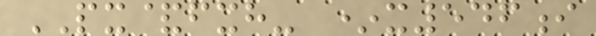PX&fxh- *x546i
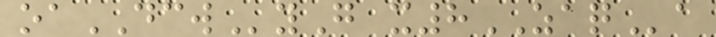oaDCWyG x8ZAQa
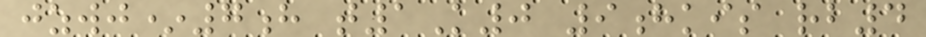jzwj*7h t1K0 9hkis rb4
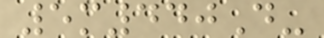5m440D-
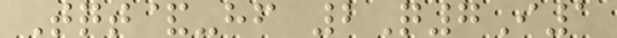Tqt&-hf 2Q7I1
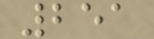251
